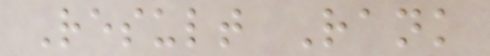Result Rank
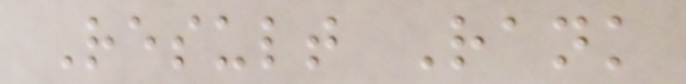Result Rank
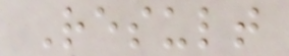Result
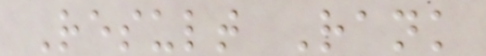Result Rank
